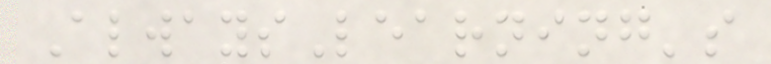AlwaysLearning's
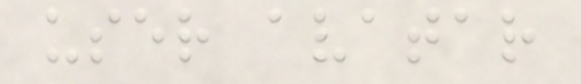user avatar
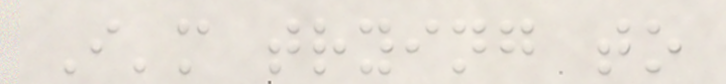I'm trying to
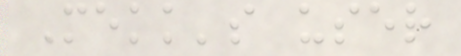Mekk's user
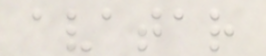avatar
